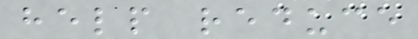help reduce
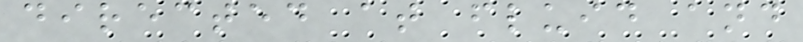directed at fluid and
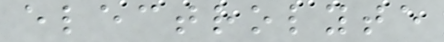electrolyte
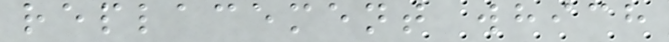replacement which
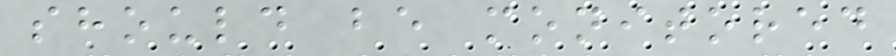should be monitored
